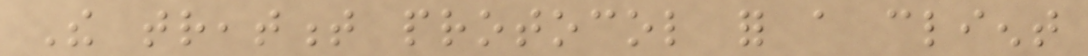The treatment protocol for a client
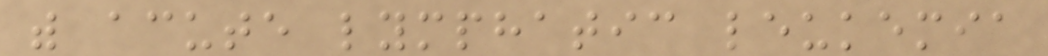with acute lymphatic leukemia
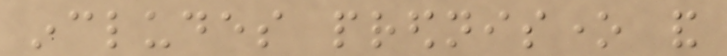includes prednisone and
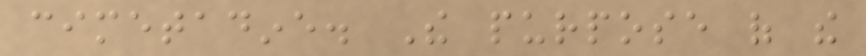cimetadine. The purpose of the
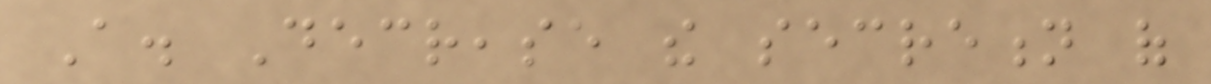A. Decrease the secretion of
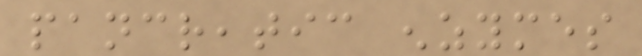pancreatic enzymes
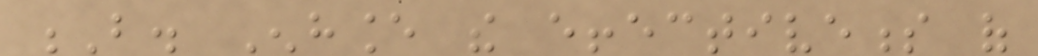B. Enhance the effectiveness of
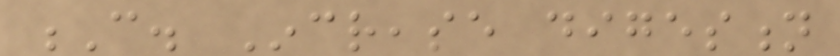C. Increase digestion
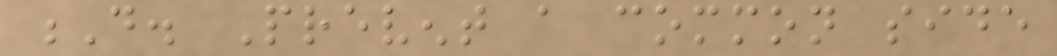D. Prevent a common side
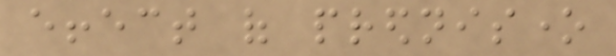effect of prednisone
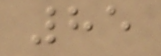85
